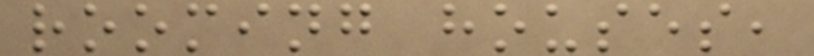rooming houses,
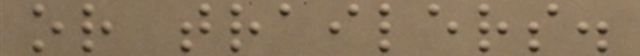or trailers.
